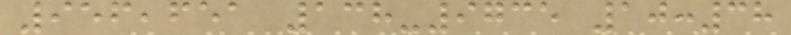956,651 138-9735 10:38
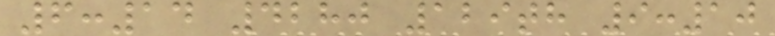6:14 4280 129th 9:10
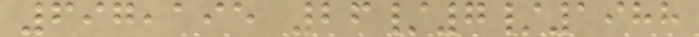697,195 26/7/1988
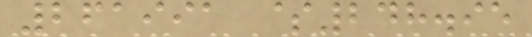261991 $248.95
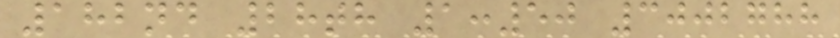182nd 28th 1:50 3002788
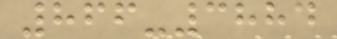866-3884
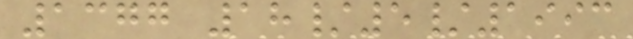1377 18/5/1993
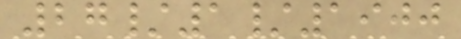27/1/1900
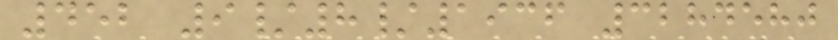452 9/8/1936 3284580
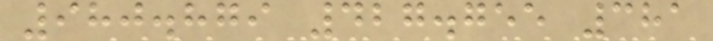980.879 427.755 381
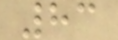83
